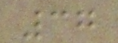37
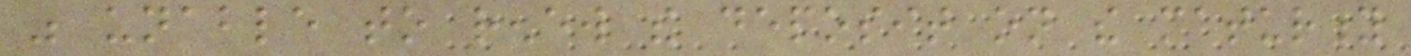was unable to renew the deposit on the maturity
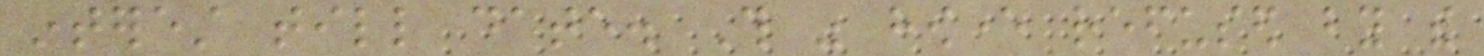interest till date. This was however refused by the
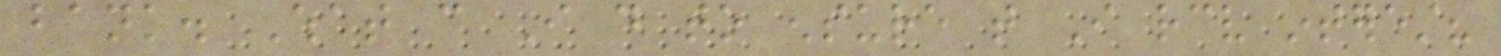bank. What can I do to ensure that I receive interest?
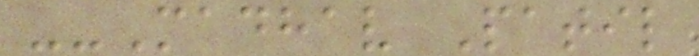--Madhav Patil
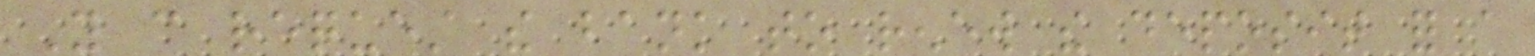You can request the bank to renew the deposit for a
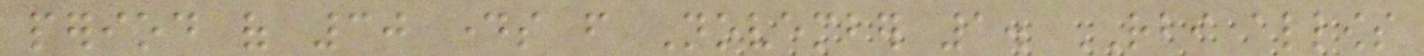period of 30 days from November 1. RBI allows
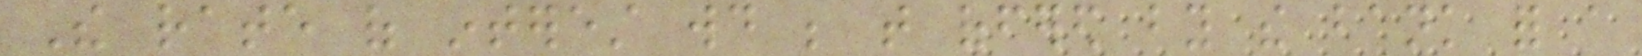The rate of interest would be that offered by the bank for a
